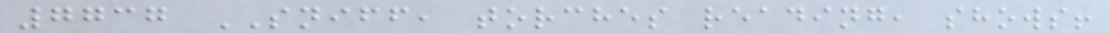7737 SNIFF, torches reading, shows!
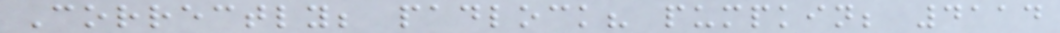Correctly; padlock? pumpkin; 4114
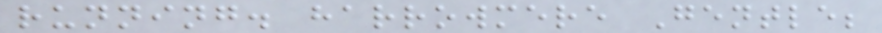running. harrowmere Gentle;
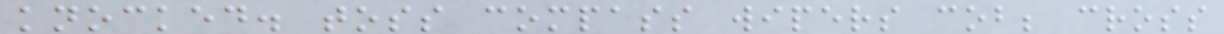knocked. toss compass wipers cob; cross
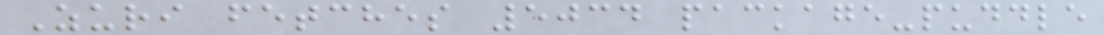Zuri fetches 5034 package-puddle
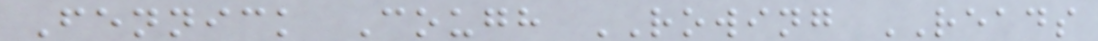Fennick Cough ROWING READS
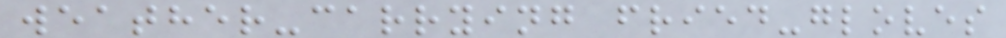weather-carrying fried-gloves
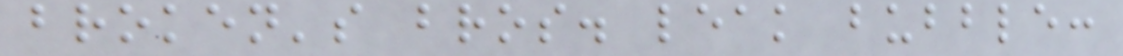broken's bros. leak bubble:
